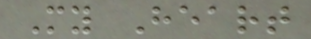My Heart
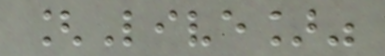[Live]"
